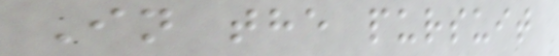In the pursuit
